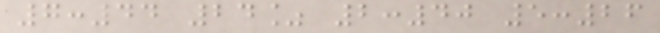7:44 24% 2:40 5:26
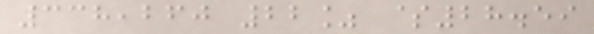338,260 22% $28.59
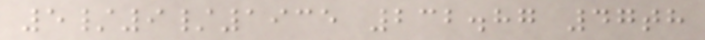5/9/1935 232.87 47th
